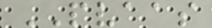PVAAS
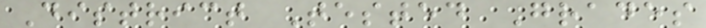District Tested Grades
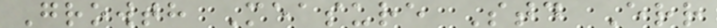Growth Measure Std Err
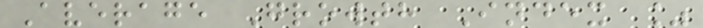Average Growth Index %
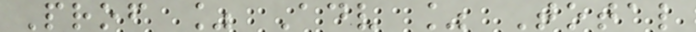Prof % Adv % Total
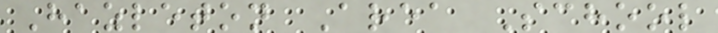Hazleton Area School
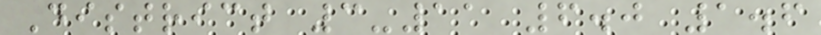District 3-11 6.0 1.6
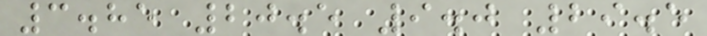3.85 20.5 9.0 29.5
